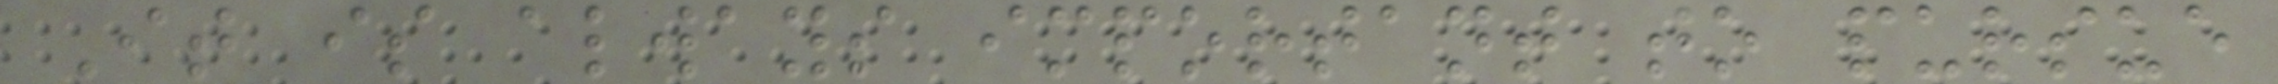It is always important to pursue
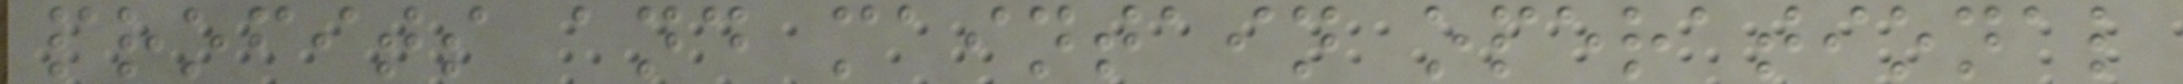profits and maintain operational
